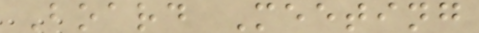Board Meeting
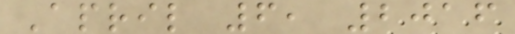April 6, 2016
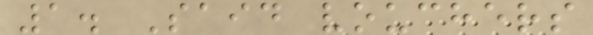1. Said vouchers
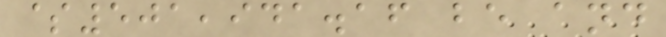$501,941.16 be and
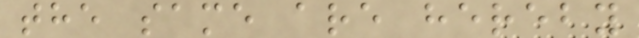the same are hereby
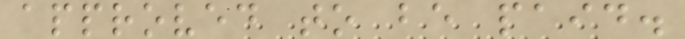approved to be paid.
